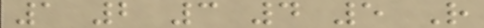1 2 3 4 5 R
